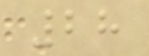28
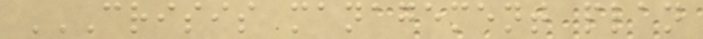CRISIS MANAGEMENT PLAN
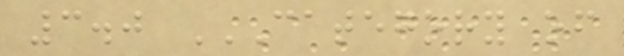3.0 CATEGORY OF
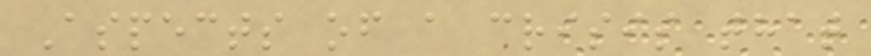Aspects of a crisis that
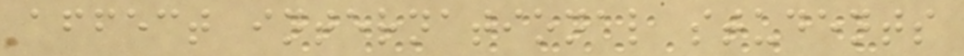affect international students
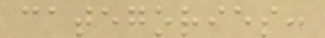categories:
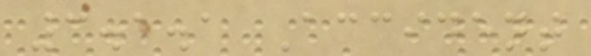3.1.1 Accident
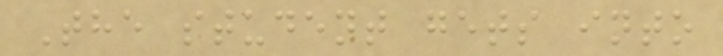The student gets into
